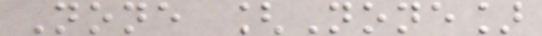None [None]
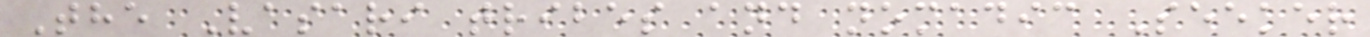The Vasari tribes and nomadic Seeker
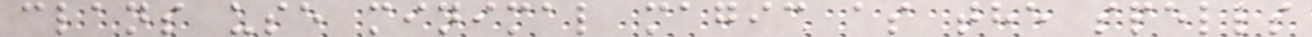clans use minimal magic as the spells
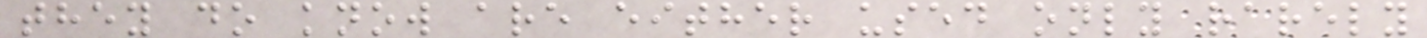they do know are either used only rarely
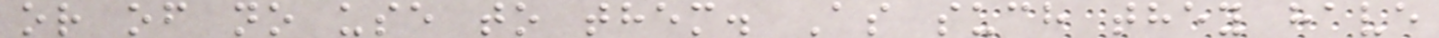or of no use to them. As such they have
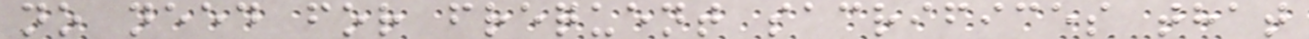no need for frequent sacrifices that
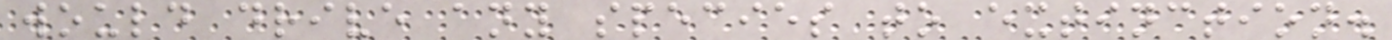would drive any species to extinction.
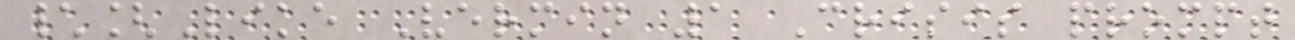\[Like Vermin 1 Crisis prompt
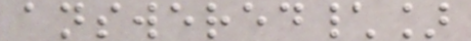answered\]
